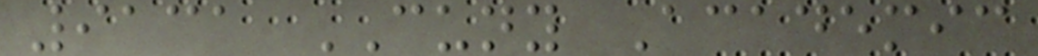9131 CUNY Academic
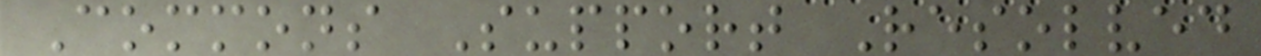Commons Support Resolved
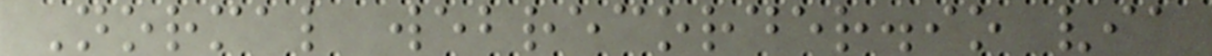Normal webrecorder.io via
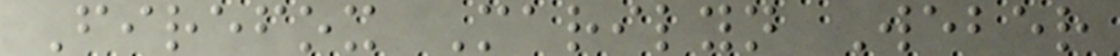Firefox Marilyn Weber
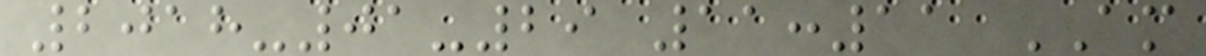2018-01-29 11:11 AM
